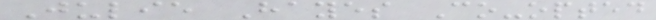Julie Hayes Co-opted
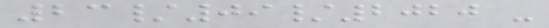23/09/2020 -
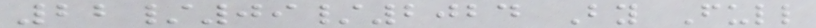22/09/2024 By Full
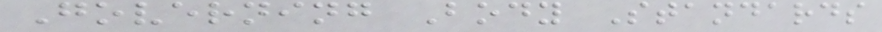Governing Body Standards
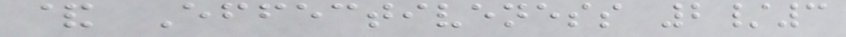& Effectiveness 2/3
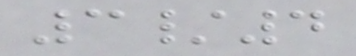3/4
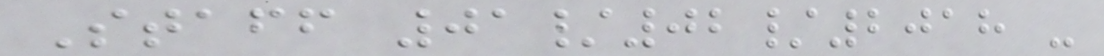Staff 01/02/2018 -
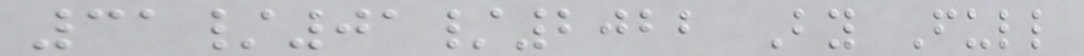31/01/2022 By Full
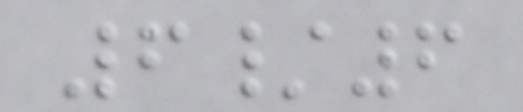6/6
